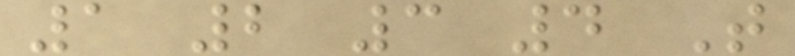1 2 3 4 T
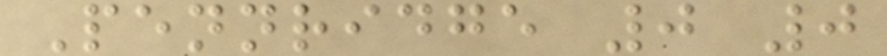Pennridge 0 0
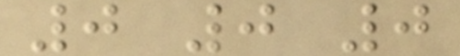0 0 0
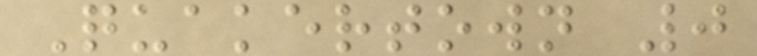Quakertown 0
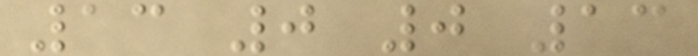13 0 0 13
